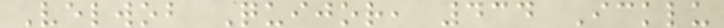Velwob Quijor, 434 Icklu
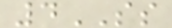4SS
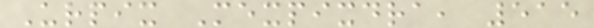Urpix Mexpixdra, 515
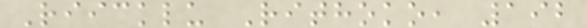Riicklu Rithoko, 192
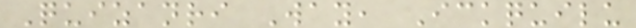Quizanri Way, Ickquilu
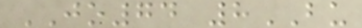JO74 8BU
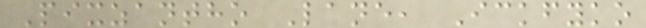Pixzantho Lane, Ickfyko
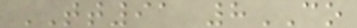TT91 8CO
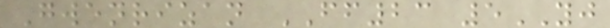Gwenrizan FF23 5YJ
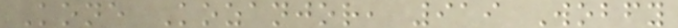Kone Kozanjor, 919 Wobfy
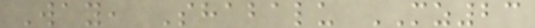Way, Shabalu MZ23
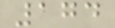174
